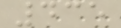435
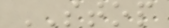STOP
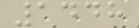1448
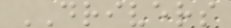DRIVERS
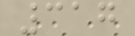317
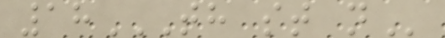18TH ST N
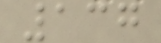137
